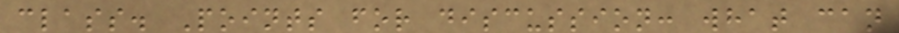class. Points for discussion: what can
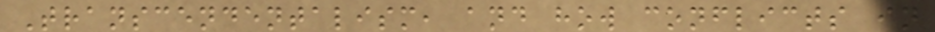Transcendentalism, and how conflicts in
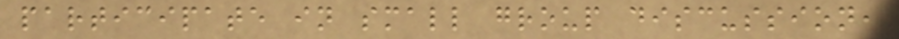participate in small group discussion,
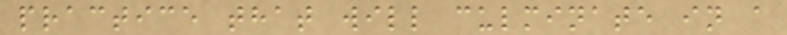practice that will culminate in a
